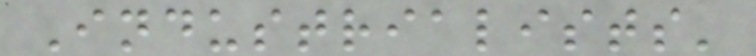Industrialists'
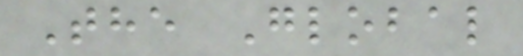The Global
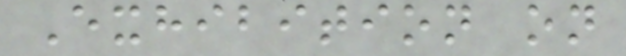Exhibition on
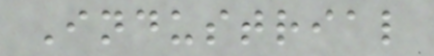Industrial
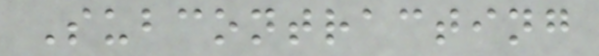Subcontracting
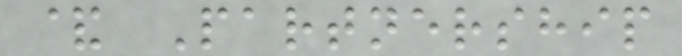& Partnership
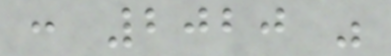: 2020 "
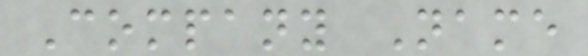Company Name
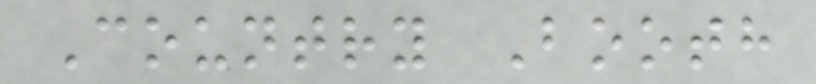Country Booth
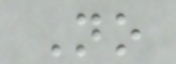No
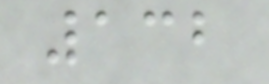132
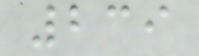239
